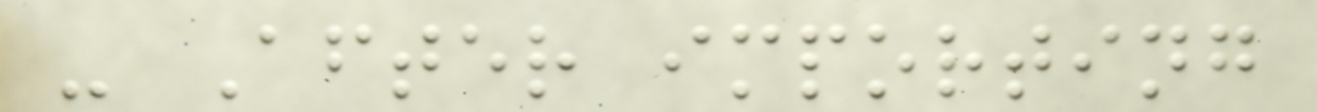- After importing
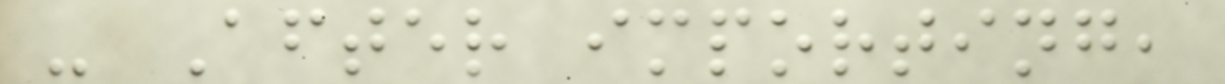- After importing,
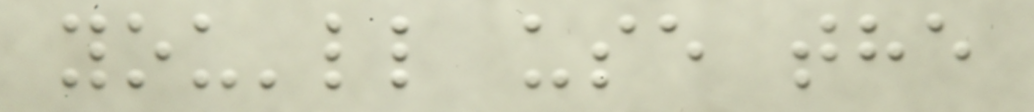you'll use the
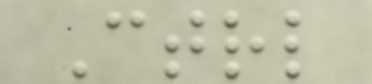Ctrl
